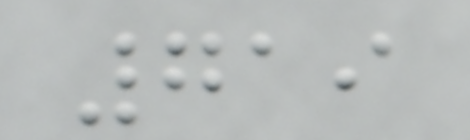719
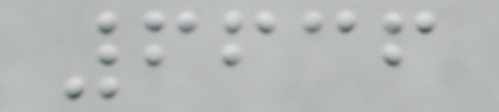6636
